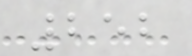252
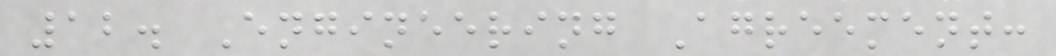12. Engineering Agreement:
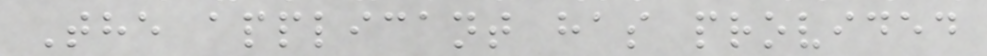The applicant has provided
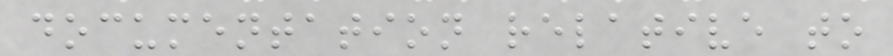documentation relative to
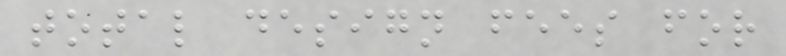total design fees for
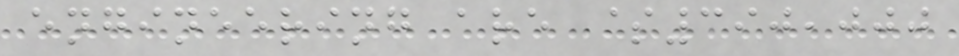engineering are $390,000
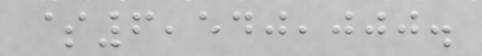$6,540,000.
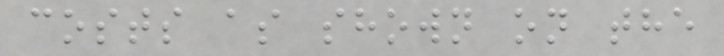costs as shown on the
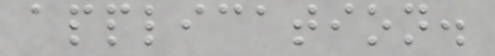application.
